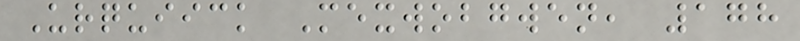Urquiick Mexwobgwen, 178
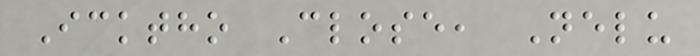Icktho Close, Nelu
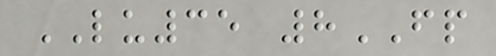LU35 8FP
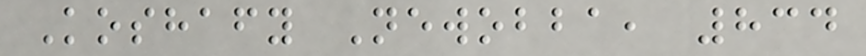Koshafy Newobba, 834
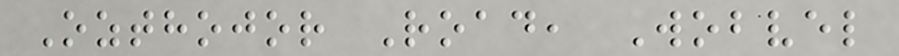Ozthojor Road, Wobvel
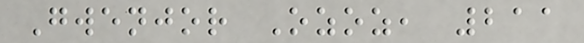Gwenjor Ozoz, 211
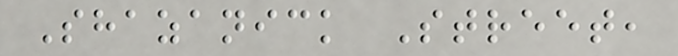Shazanick Street,
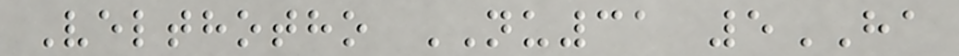Velthotho NU31 5HA
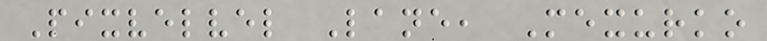Pixvelvel Lane, Mexurko
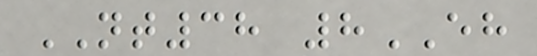NT38 8EH
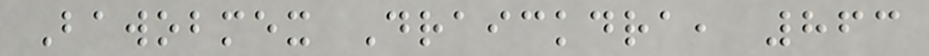Bawobmex Draickdra, 863
